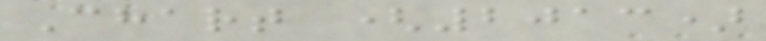Chart (2013)
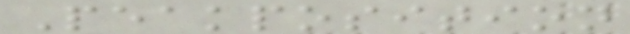Peakposition
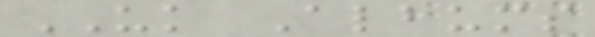UK Albums
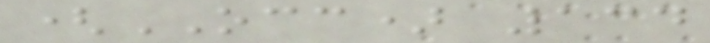(OCC) 134
